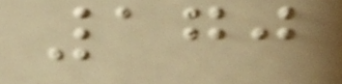170
